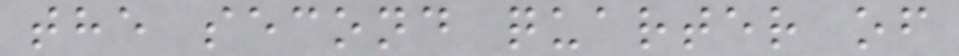the second quarter of
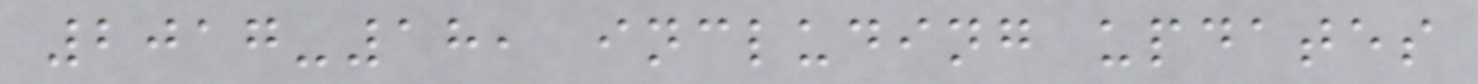2017-18, including updates
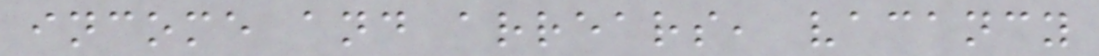income and arrears, vacancy
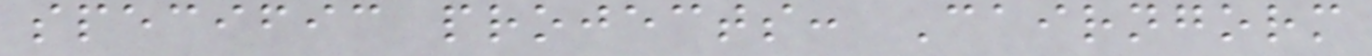specific projects: Cairngorm
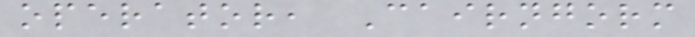operator, Cairngorm
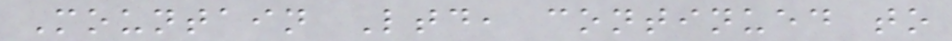Mountain Ltd, continued to
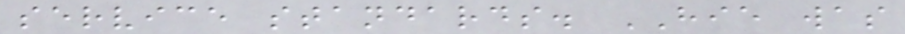service standards. HIE was
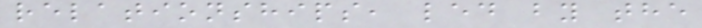relationships, led by the
